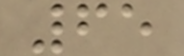65
